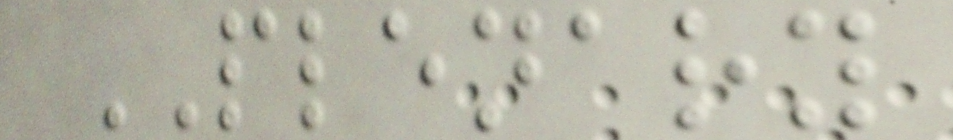PLENARY
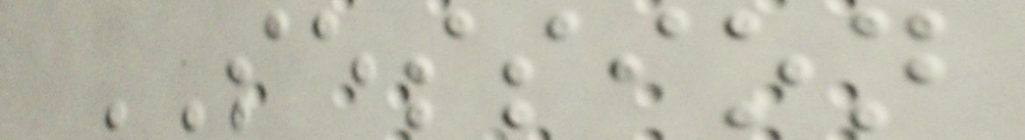SESSION
